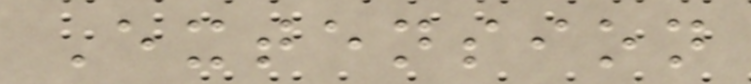Extension
